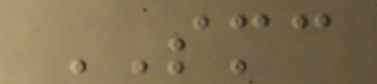SMC
